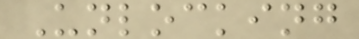Unlocking
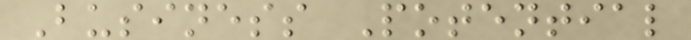Business Potential
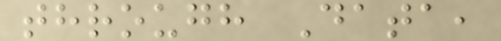through Data,
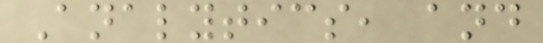Analytics, and
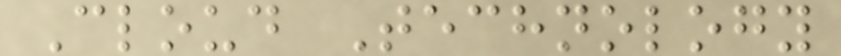Cloud Technology
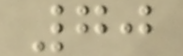70
